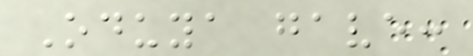Oduya gave:
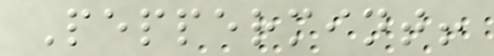Peppermint!
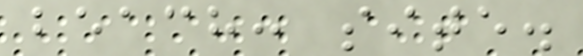beach: site.
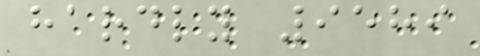hardly 9589
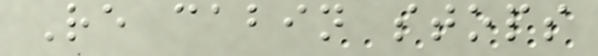Re cabin stops
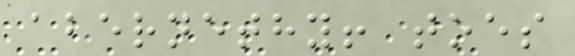abernethy! toes
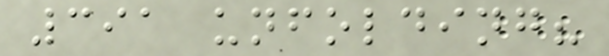391 unfolding?
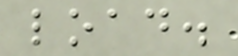load.
